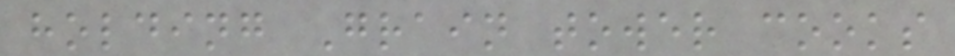holding Grain tower cooks
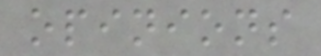opinions
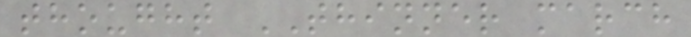thought THINNER march
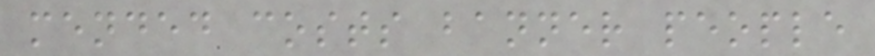mended costs banner people
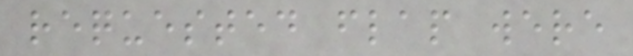requested flap were
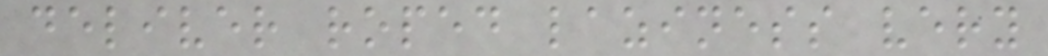deliver roped laziness very
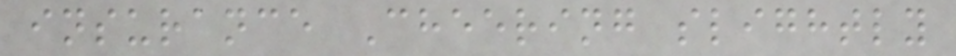insurance Cheering slightly
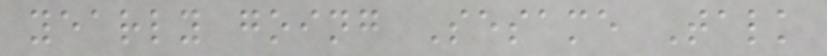yearly going Sesame Talk
